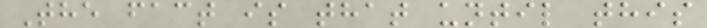The fact is that until this
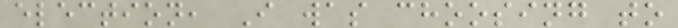election, I was choosing to
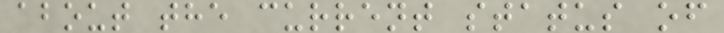about the current status of
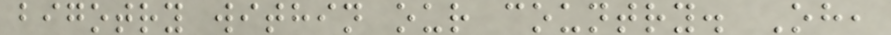bigotry within our country. Oh,
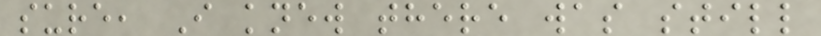sure, I knew there was still
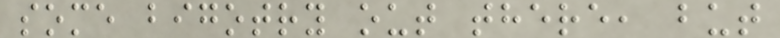some bigotry out there, but
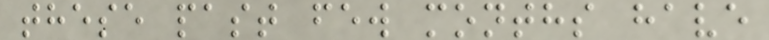these past few months have
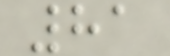81
